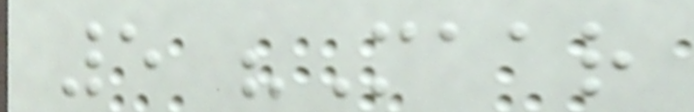5 "Maar
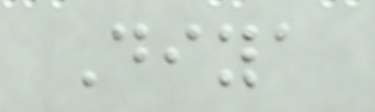Diya
